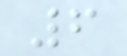6
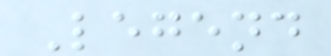Legend
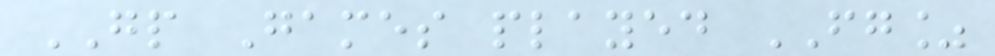GP Games played FG%
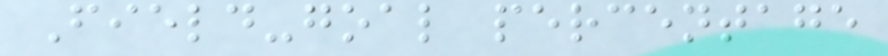Field-goal percentage
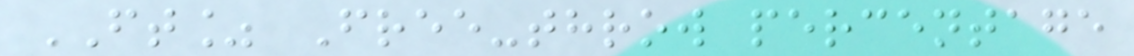FT% Free-throw percentage
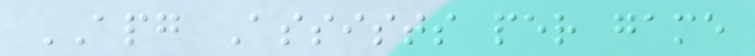APG Assists per game
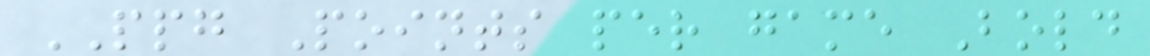PPG Points per game Bold
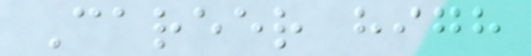Career high
